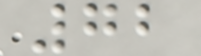72
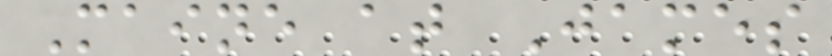Maine at James
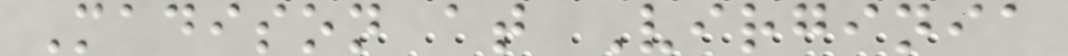Madison at Virginia
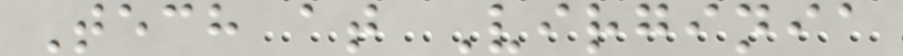Tech at Virginia
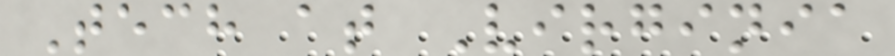Tech at Virginia
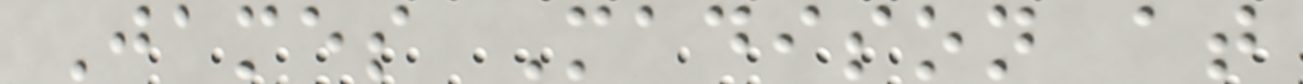James Madison at
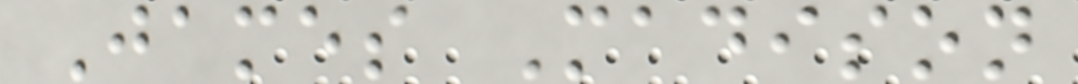James Madison
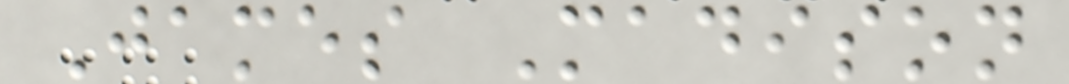James Madison
